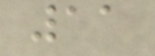11
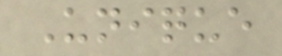Unique
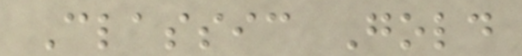Classic Gold
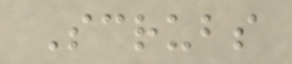Scrubs
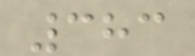383
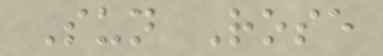Sun Rose
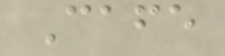Cafe
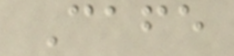Cafe
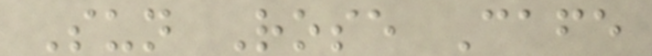Sun Rose Cafe
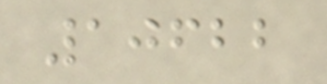10622
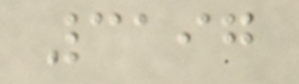3197
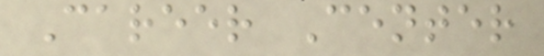Career Center
